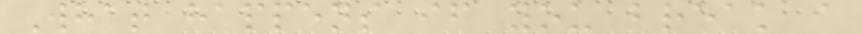What happens if you break a
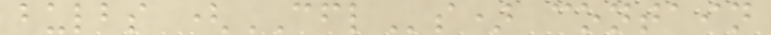bulbs (CFLs) contain
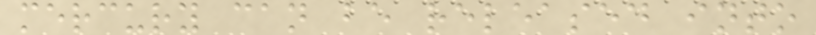mercury can be released into
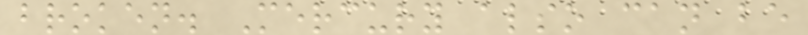broken. Mercury also can be
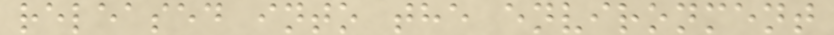released into the environment
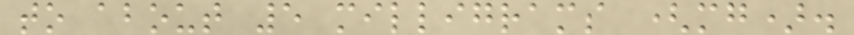to about 5 milligrams (mg).
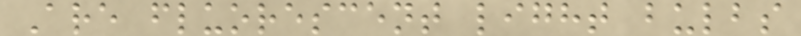Are fluorescent light bulbs
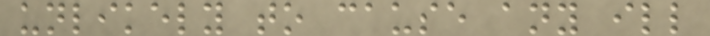unlikely to cause any ill
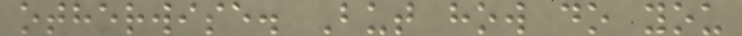otherwise. But how do you
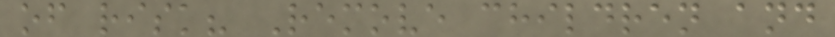of risk? Remove children and
